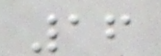16
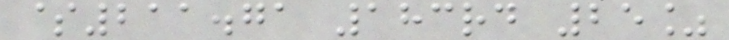$211.71 183rd 25%
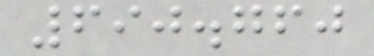690.760
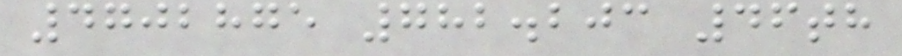4702875 782.203 46th
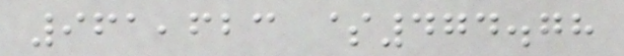961,623 $474.78
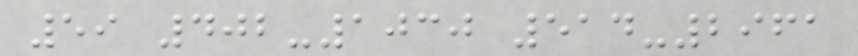59 402-1030 514-2961
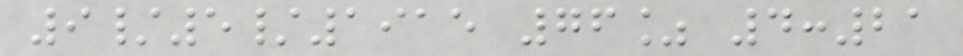9/5/1915 76% 4:21
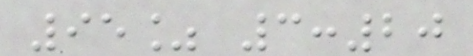95% 3:20
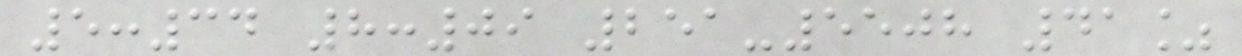5:34 8:09 251-5508 41%
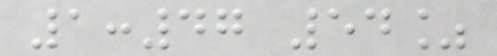1:47 54%
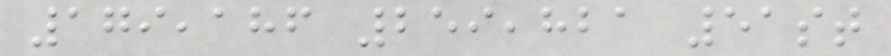179,186 259,821 51st
